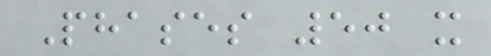Phases 50 x
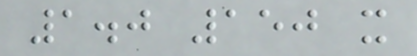1.0 150 x
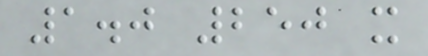1.0 250 x
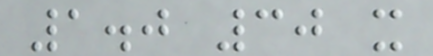1.0 30 x
